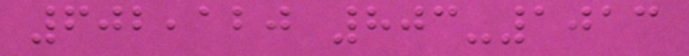602,120 803-1013
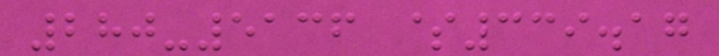280-5136 $339.17
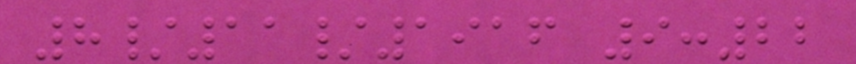8/11/1916 9:22
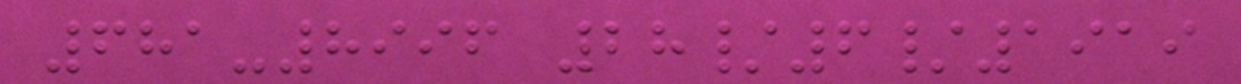681-8996 28/6/1919
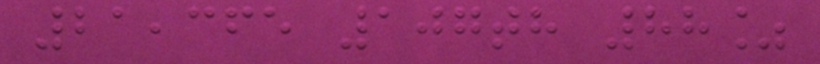21,365 107th 88%
